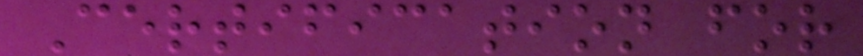Certification for
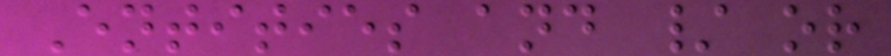Entities and / or
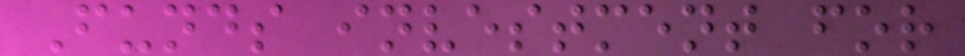Funds investment for
